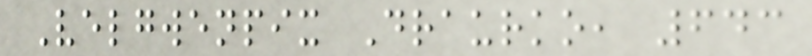Velgwenpix Draurko, 643
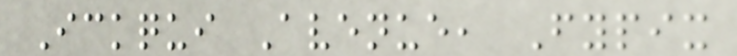Ickqui Avenue, Fypix
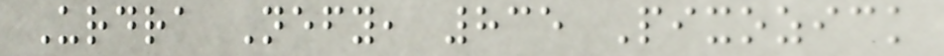Urdra Nefy, 835 Pixozick
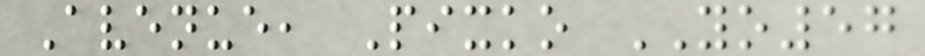Avenue, Pixko YO57
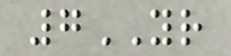7YR
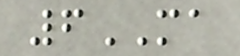6MA
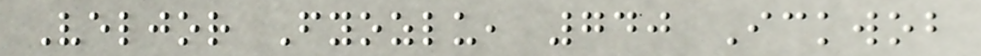Veljor Fyozlu, 740 Ickwob
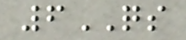6QS
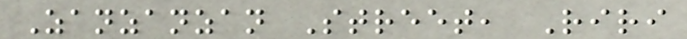Zanzanzan Street, Riri
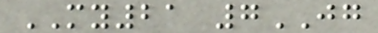MY21 7JG
